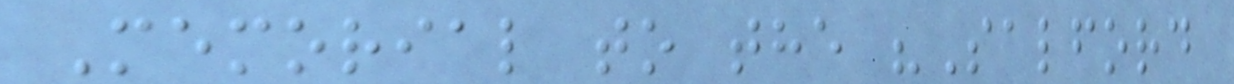Memorial to the "Salford
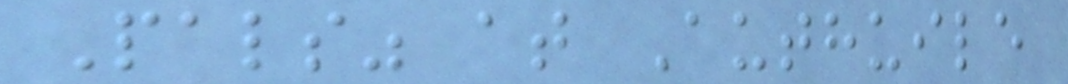Pals" at Authuile
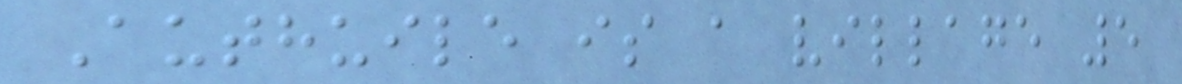Authuile is a village 5
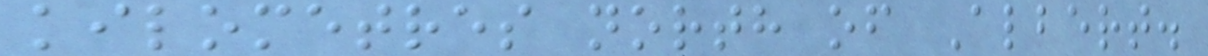kilometres north of Albert.
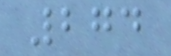274
